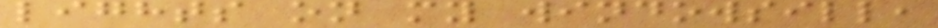lights on my windowsill,
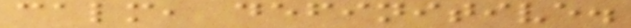calm, definitive.
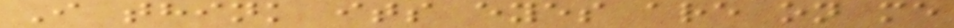I think its eyes are on me
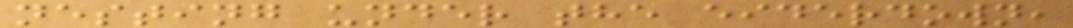nesting under the eiderdown,
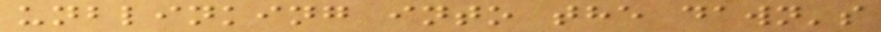unblinking into the dawn's
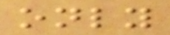only
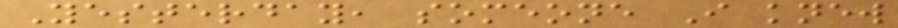Yesterday, someone I knew
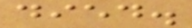died.
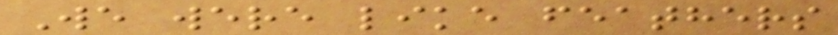We were like feathers
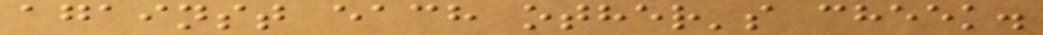against each other's cheek.
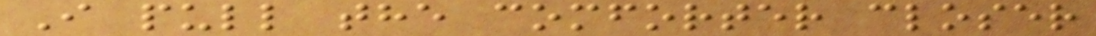I pull the comforter closer
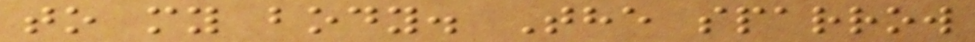to my body. The sparrow
